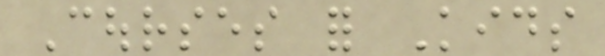Courses for Kids
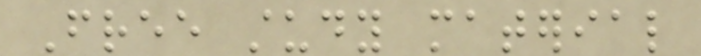Free study material
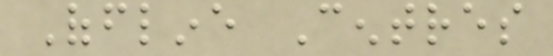Offline Centres
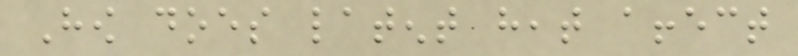How does latent heat affect
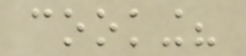cooking?
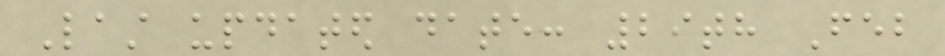Last updated date: 29th Feb
